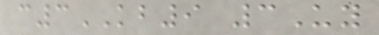c3KB9 3Uy
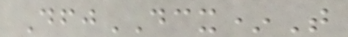DfjDCX*T
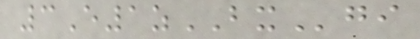3E1zBXgi
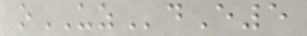oUZdE5
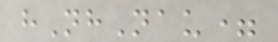hNhNau=
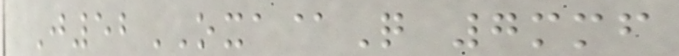J52OXA@Q 7mmf
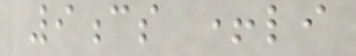9cs +li
